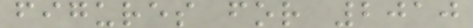figures for 2010
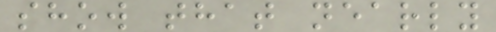show that nearly
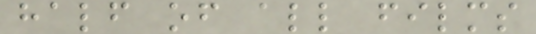half of all films
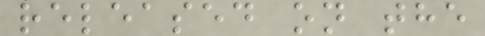released on the
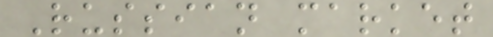Russian market
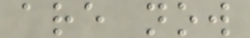are now
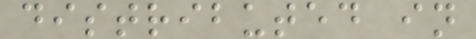distributed in
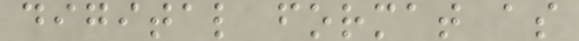digital format as
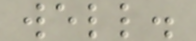well.
